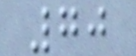70
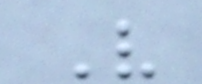V
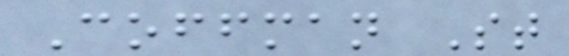Coffman St
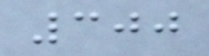300
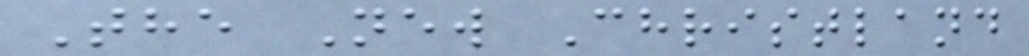The New Christland
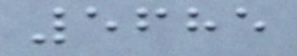5685
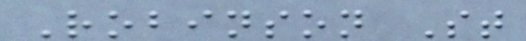Robinson St
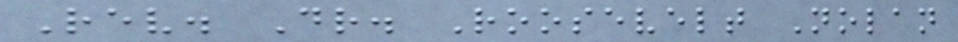Rev. Dr. Roosevelt Nolan
